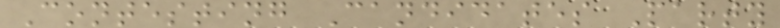Contesting Candidates Party
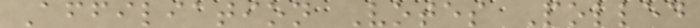Affiliation Votes Polled
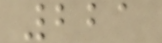221
